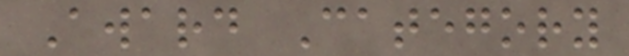Award Category
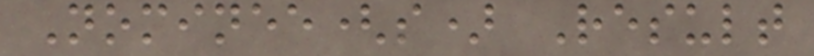Nominee(s) Result
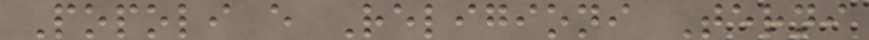Popoli e Religioni Terni
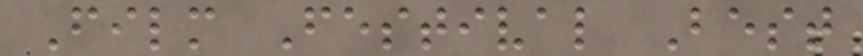Film Festival Best
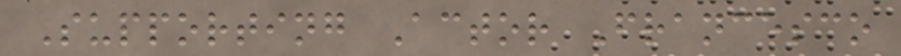Supporting Actor Francesco
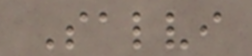Salvi
